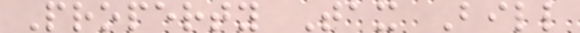Property Tax Bill
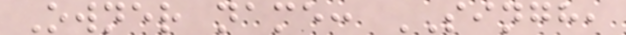Owner name: SINGH,
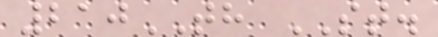210TH ST.
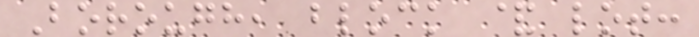Borough, block & lot:
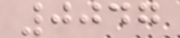0047
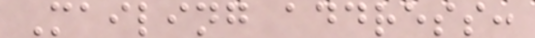Mailing address:
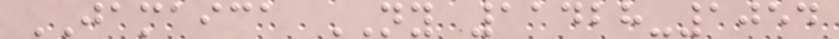JAMAICA NY 11428-1054
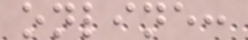online:
